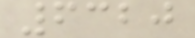6320
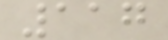117
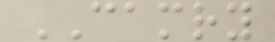CAMRY
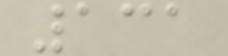131
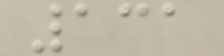131
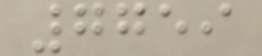7759
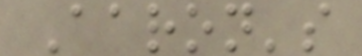Aaron's
